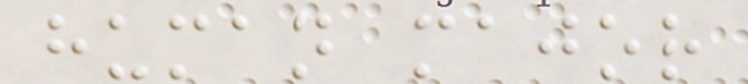human major
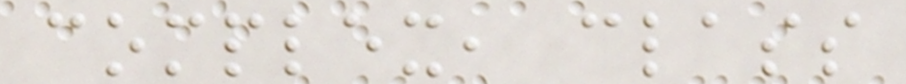complex, class
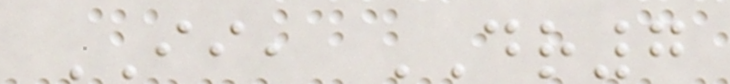II, DR7
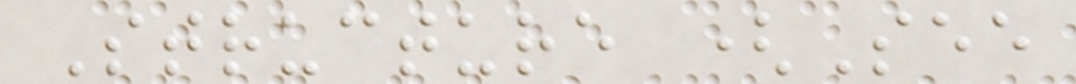Structure (See
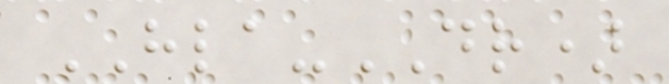HLA-DR)
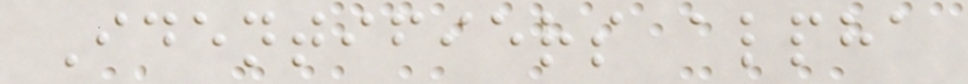Identifiers alpha
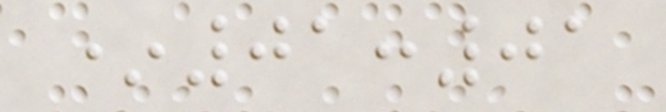*01:01
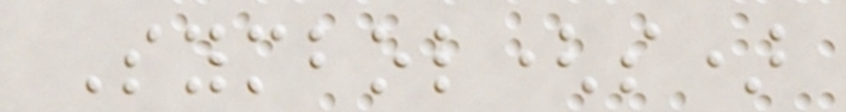Symbol(s)
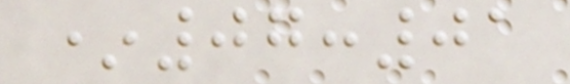*07:01
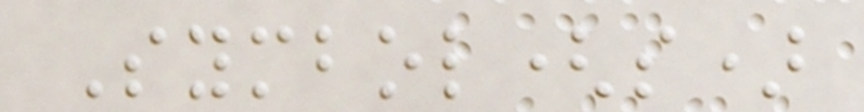Symbol(s)
